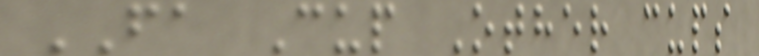FA Cup Other cups
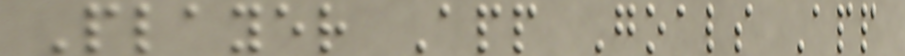Player App Goals App
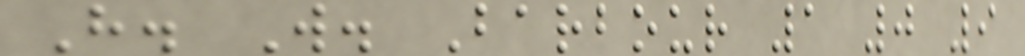H. W. Barbour 1 0 9
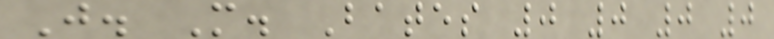J. M. Bates 0 0 0 0
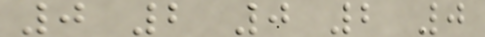0 2 0 2 0
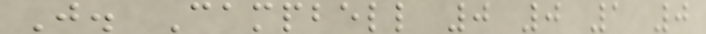J. Campbell 0 0 1 0
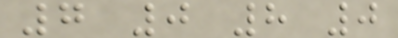7 0 8 0
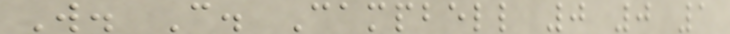W. C. Campbell 0 0 1
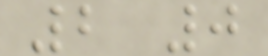2 0
